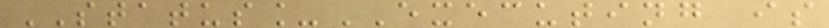STATUS_EXECUTING is
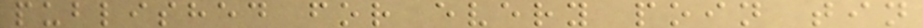published for every poin tin
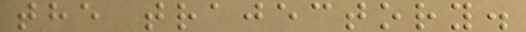the trajectory.
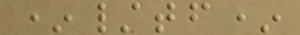*/tf*
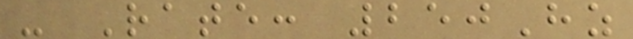- Rate: 250Hz
